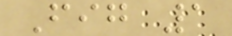Fig 1
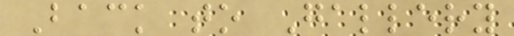Back to Gallery
